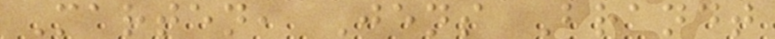Marten, Jens Brandt
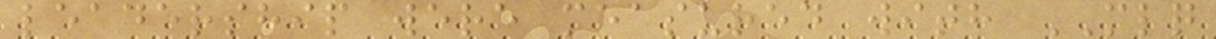leadership were measured with MLQ
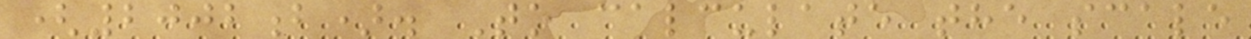(2002b). To calculate the scale
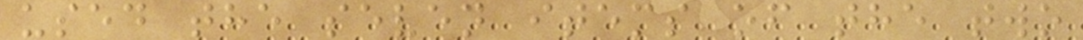used the seven items of the two
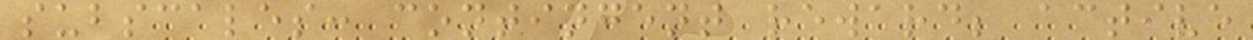subscales: contingent reward; active
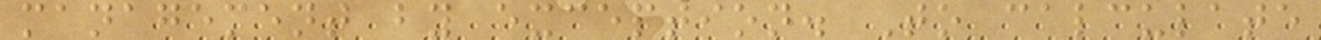management by exception. To calculate
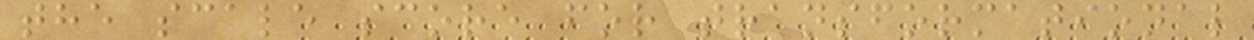the scale score for transformational
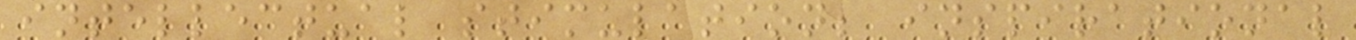intellectual stimulation; inspirational
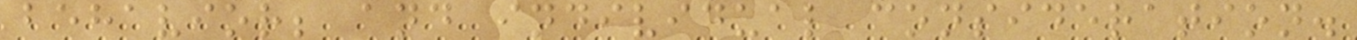behavior; and individual consideration.
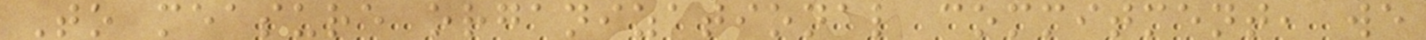To measure organizational commitment, we
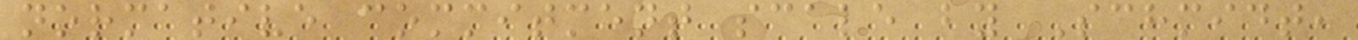normative commitment scale by Schmidt,
